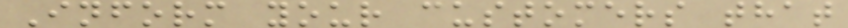Inform your customers that
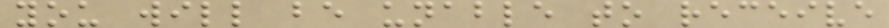you will be unable to receive
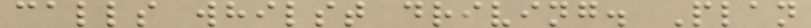calls whilst driving. Plan
